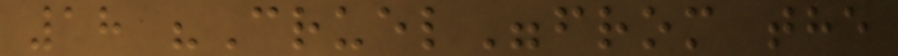18 "Cruel"from the
